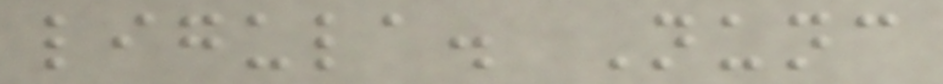ligula. Nunc
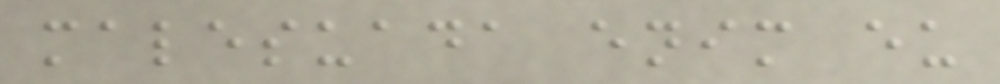malesuada enim eu
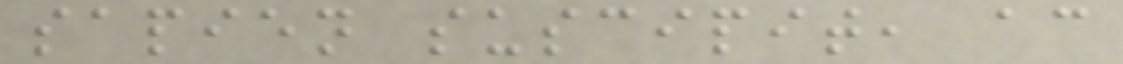sapien suscipit, ac
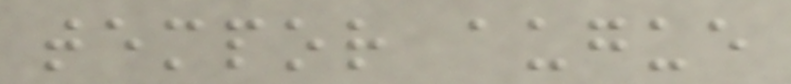tempor augue
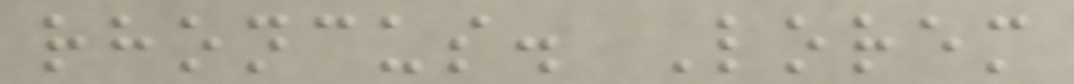rhoncus. Lorem
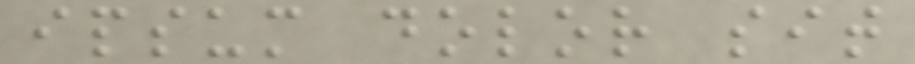ipsum dolor sit
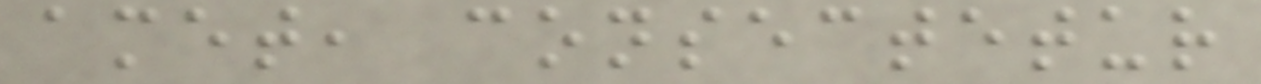amet, consectetur
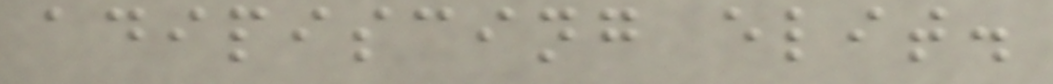adipiscing elit.
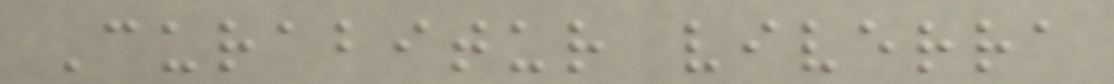Curabitur viverra
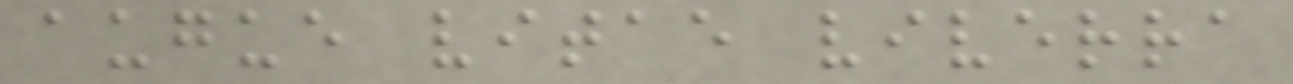augue vitae viverra
